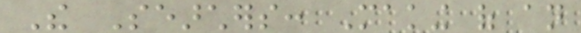The Searchers: Making of an
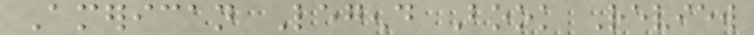American Legend Book Review
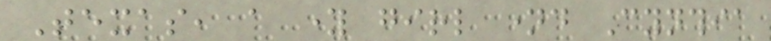Texas, a young girl named Cynthia
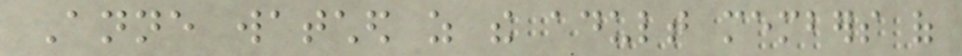Anne watched as the adult members of
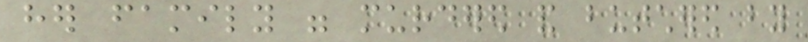her family were murdered and butchered by
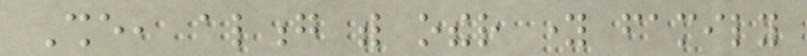She, along with other young family
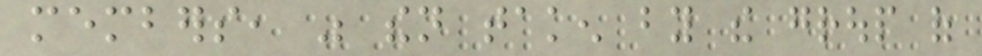members, was then taken by the group of
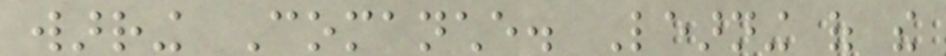warring Comanche. Learning of the
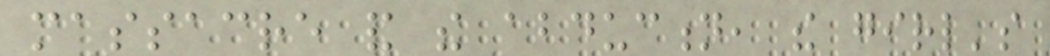massacre and the abduction, the girl's
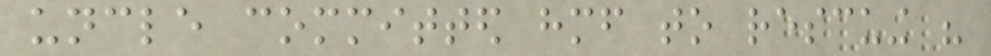uncle committed himself to rescuing his
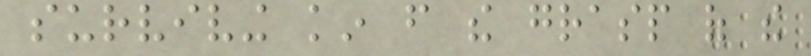surviving kin from the grasp of the
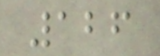126
